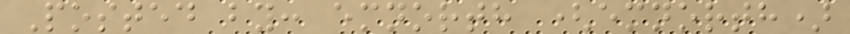Posted by: emnorth (emnorth)
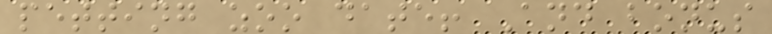petting zoo date! And bonus
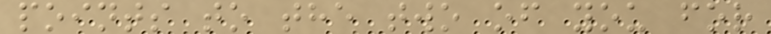points to the two of you for
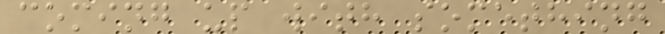coming up with something
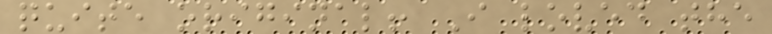quite original! I loved the
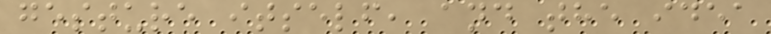gesture itself, and the idea
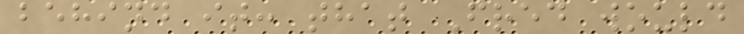behind it: that Fred would
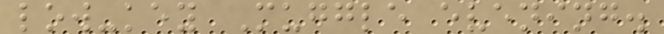low-key Muggle evening.
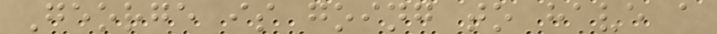George is going to have a
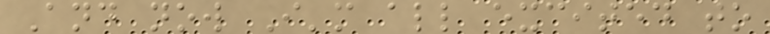And now I'm all excited to
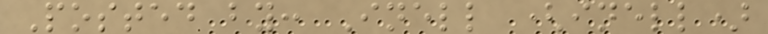Posted by: Inell (inell)
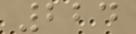224
